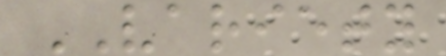VARIETY
